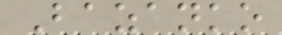Bazanko
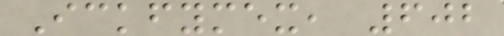Ickfymex, 602
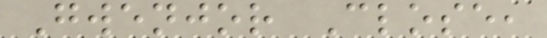Gwenjor Close,
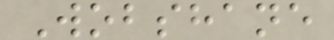Wobshane
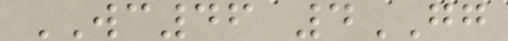WC46 4GG
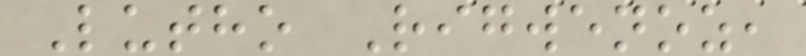Lutho Rigwenoz,
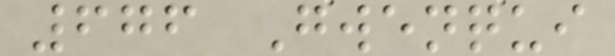676 Gwenqui
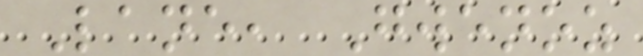Lane, Gwenoz
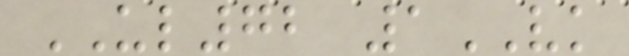UL72 1VK
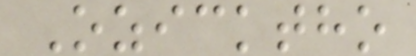Ozicktho
